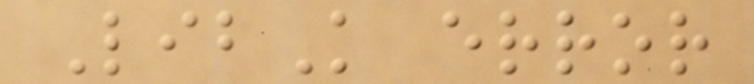LibK error
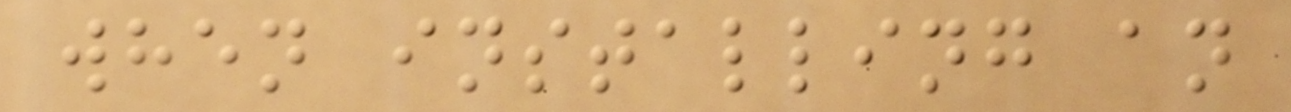when installing an
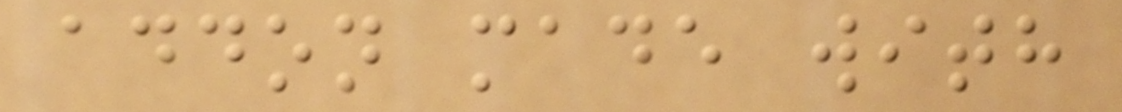addon made with
